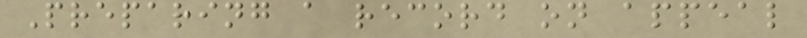Preparing a record on appeal
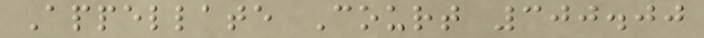Appellate Court 300.00
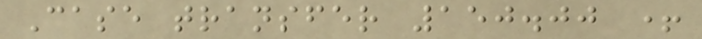Case transfer 150.00 +
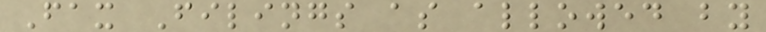Fax Filings as allowed by
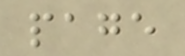page
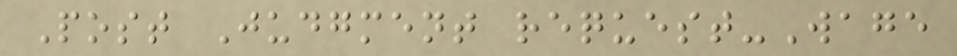Post Judgment request-Wage
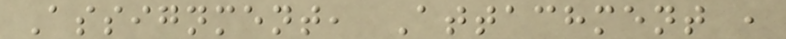Assignment, Attachment ,
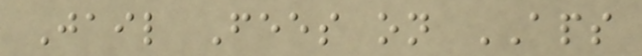Jail Fees on APS
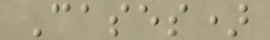Cases)
